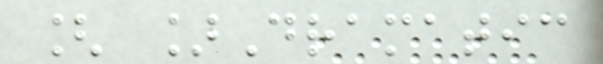[ ]Dramatic
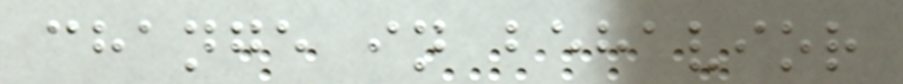change in behavior
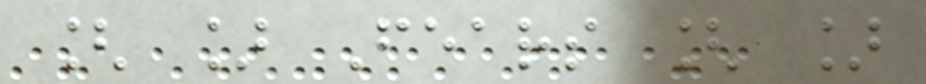[ ] Fears [ ]
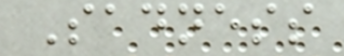Sadness
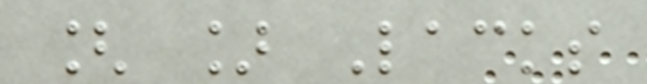[ ] Lacks
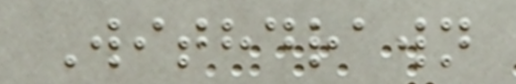Withdrawn
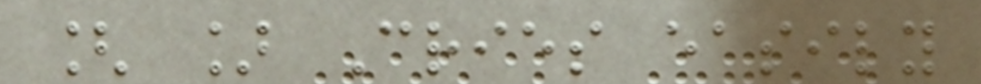[ ] Cries easily
